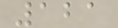121
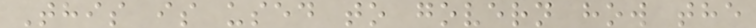This is used to govern how the
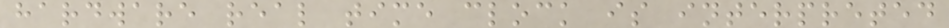hardware real time clock is interpreted
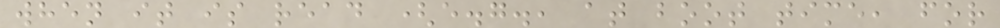when it is read (e.g., at boot time, for
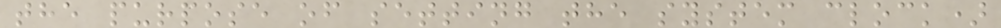the purpose of setting the system clock)
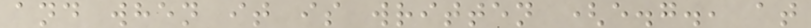and when it is written (e.g., at
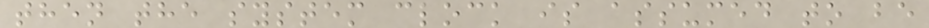then the system clock is assumed to be
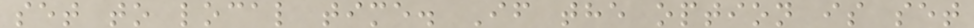set to local time. If the option is set
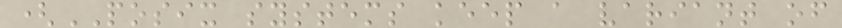(POSIX systems keep a variant of
